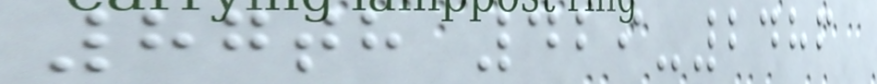87th 429-2486
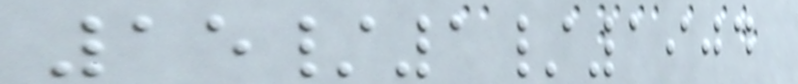15/1/1904
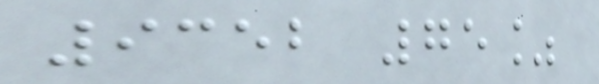9352 75%
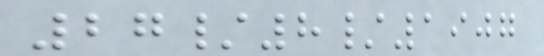27/8/1907
